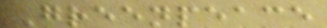Greenpeace
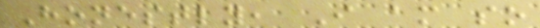Honestly, I am so
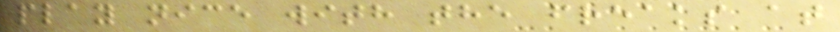play nice with the freaks at
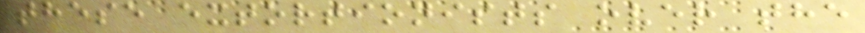these extortionists over the
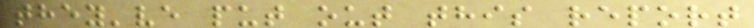they've put out this report
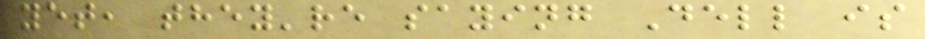yet, they're saying Dell is
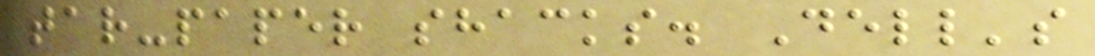tar-paper shacks. Dell's
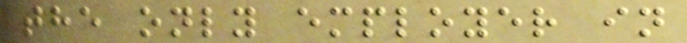the only employer in
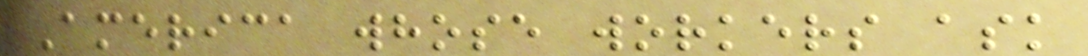America whose workers ask
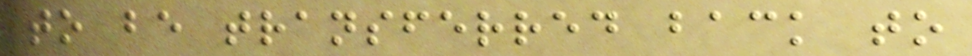to be transferred back to
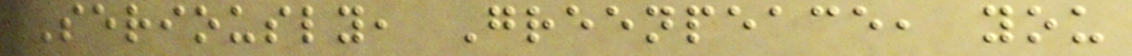Seriously, Greenpeace, you
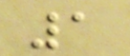1
